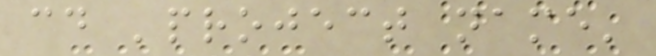cd 'project name'
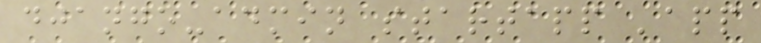django-admin startapp 'app
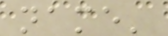name'
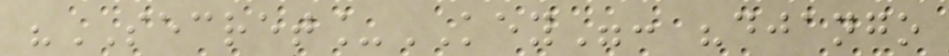"SECRET_KEY": "django
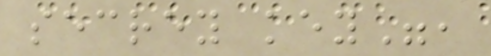secrey key",
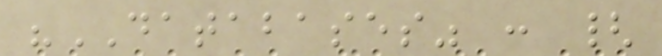"DATABASES" : {
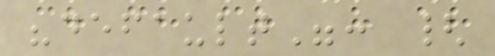"default": {
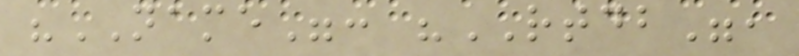"NAME": "RTDB",
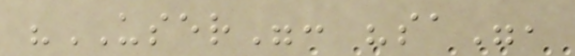"USER": "sa",
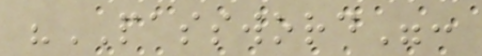"PASSWORD":
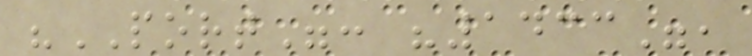"PORT": "1433",
